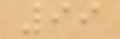99
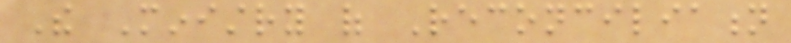The Ministry of Reconciliation
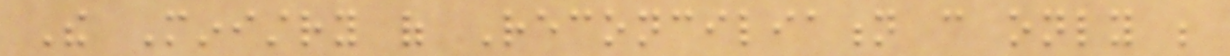The Ministry of Reconciliation can only be
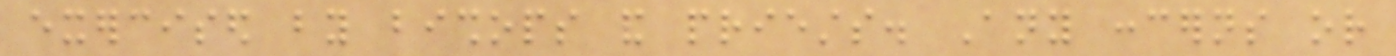exercised by bishops and priests. Any concerns or
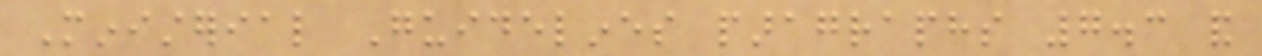Ministerial Guidelines paragraphs 7.3 and
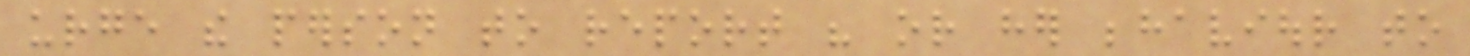urge the person to report his or her behaviour to
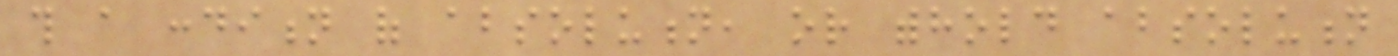this a condition of absolution, or withhold absolution
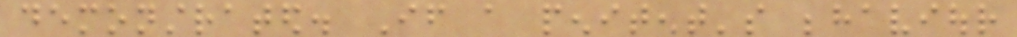demonstrated. If a penitent's behaviour
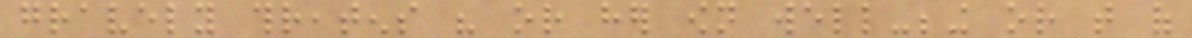gravely threatens his or her own well-being or that of
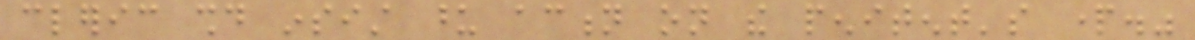cleric should insist upon action on the penitent's part."
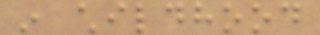in childhood
